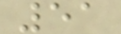51
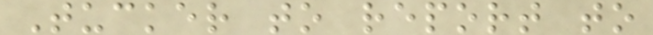Tucker to report to
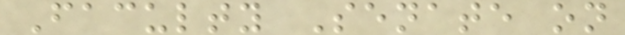Faculty Senate on
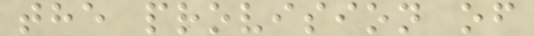the provision of
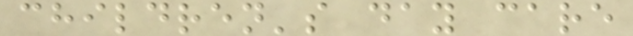children's day care
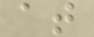at
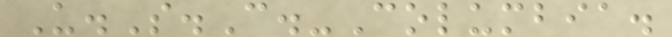U.S.C.-Columbia.
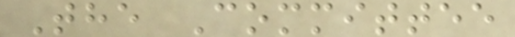The Committee
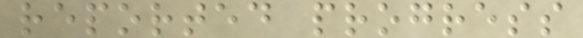reported progress
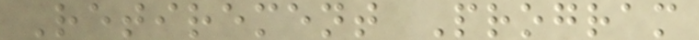Retirement Program
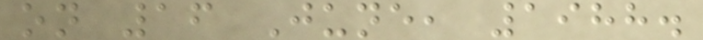on 16 June, 1988.
